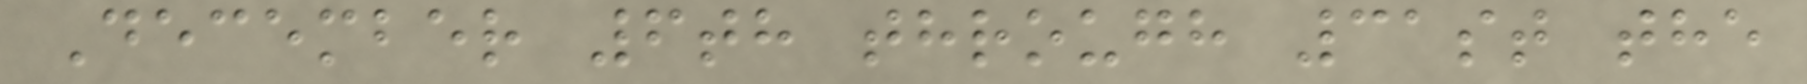December 6th through 31st the
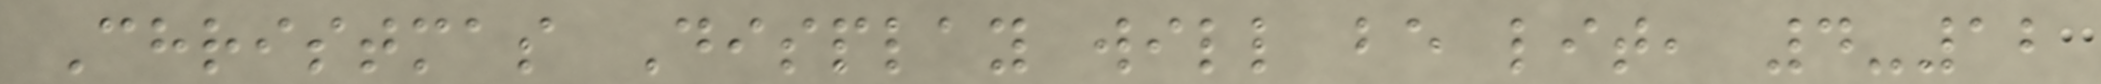Christmas Display will be lit, 4-12
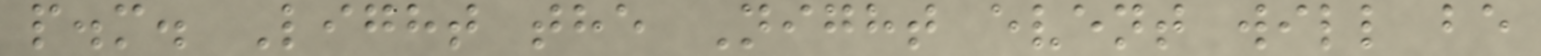p.m. Light the Night event will be
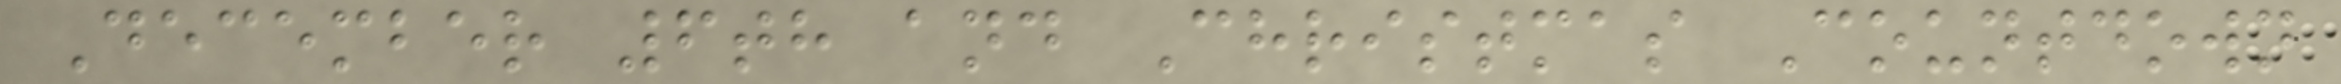December 6th and Christmas Countdown
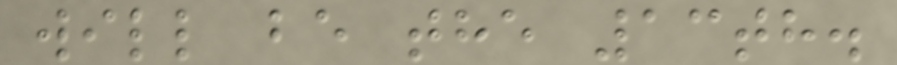will be the 13th.
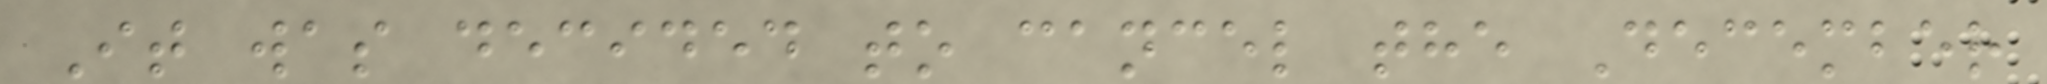It was decided to cancel the December
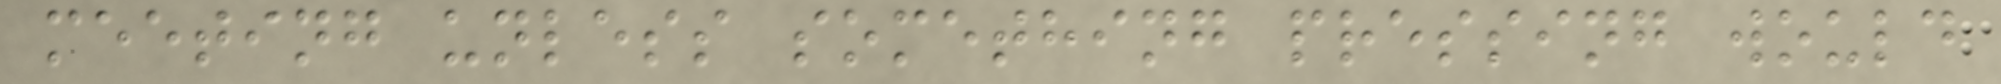meeting unless something pressing would
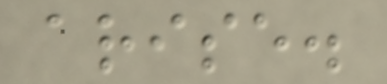arise.
